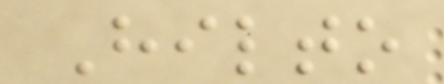Hilto
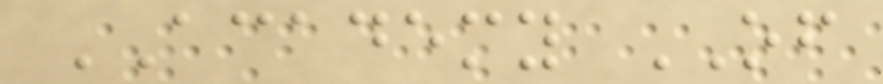ACADEMY OF
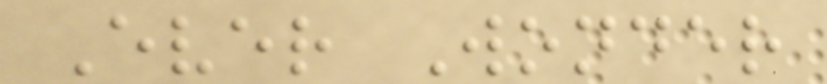Ever Wonder
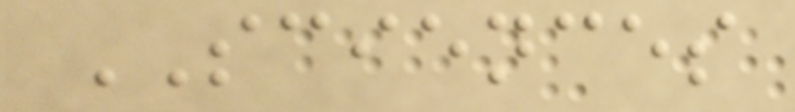SCIENCES
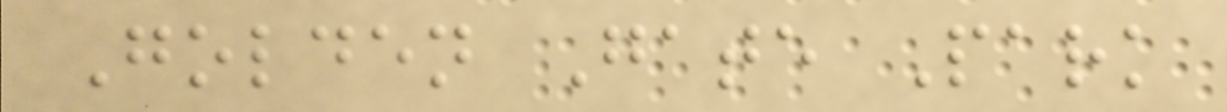Golden Gate Park
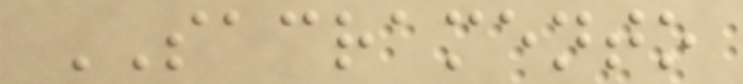SACRAMENTO
